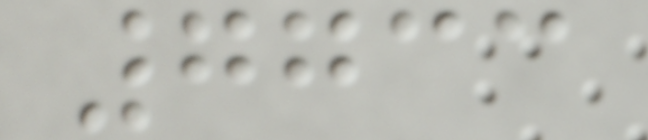7733
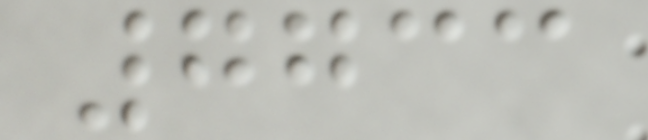7733
